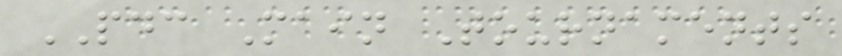PDC Main Tournaments
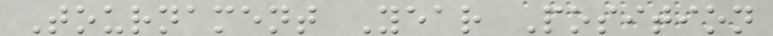Tournament Year Position
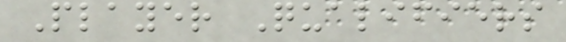Player Qualifiers
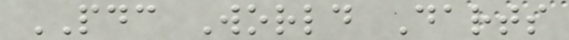PDC World Darts
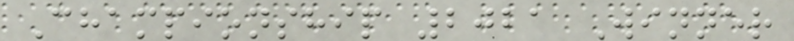Championship 2021 Winner
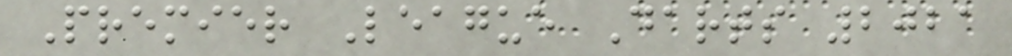Premier League Darts 2021
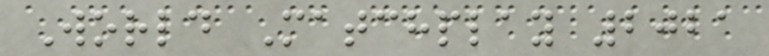World Matchplay 2021
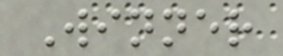Winner
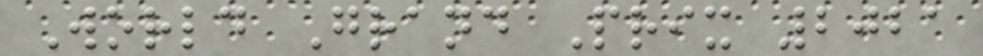World Grand Prix 2021
